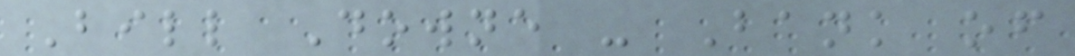Bill Downe - Bank of
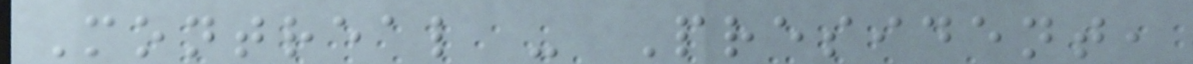Montreal - President,
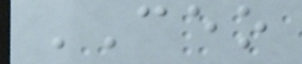CEO
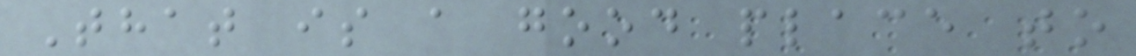That is a good place to
